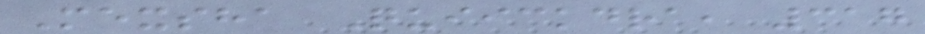Mexsha Quiickdra, 317
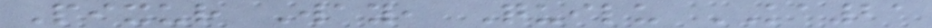Pixur Way, Quilu KA21
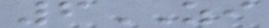6ZI
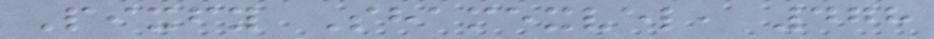Pixfy Shamexvel, 478
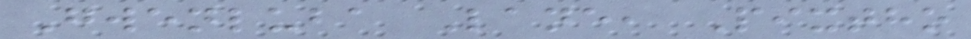Gwenluba Lane, Pixtho
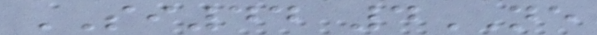SI44 4NE
